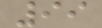99
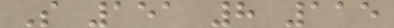S 151 8 115
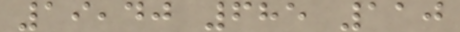19,40 685 110
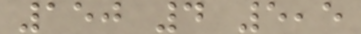150 4 5,5
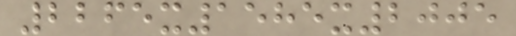2265x1585x2005
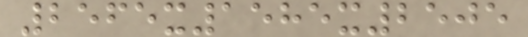2565x1585x2505
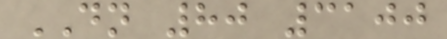DN 80 3100
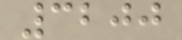3200
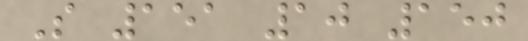S 151 10 150
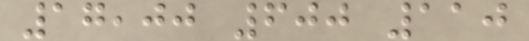17,00 600 110
